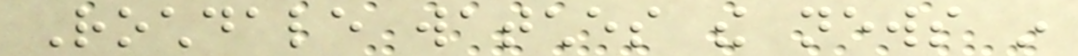Rochdale watches the news in
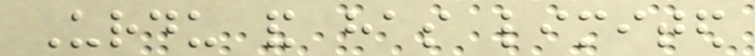Urdu and has limited
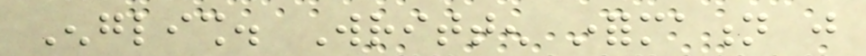English. Written information just
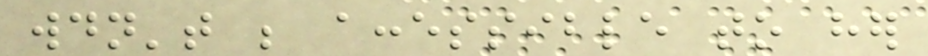wouldn't be accessible to her
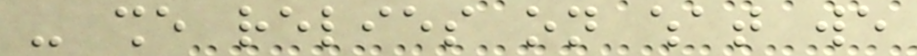- she relies on what we
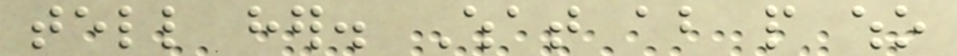tell her. What about people who
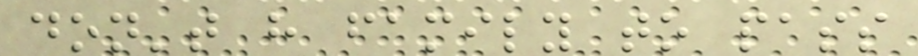don't have family to pass
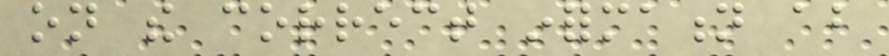on the correct information about
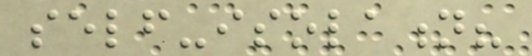self-isolation?
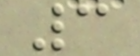3
